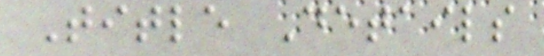Title Details
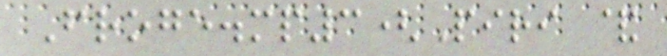Froge.mp3(Piri &
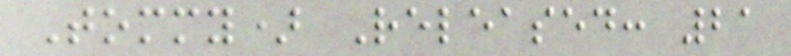Tommy) Released: 21
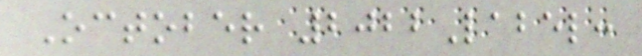October 2022Label:
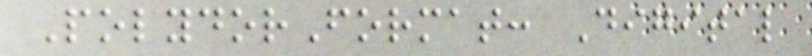PolydorFormat: Digital
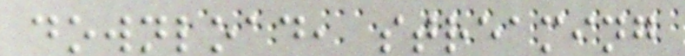download, streaming
